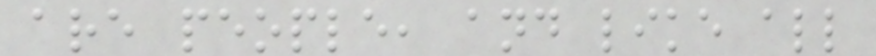are people, and like all
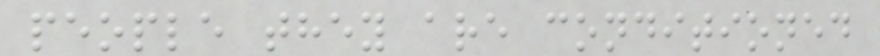people they are conditioned
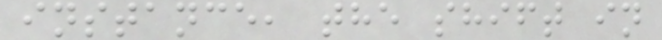instance, the shift in
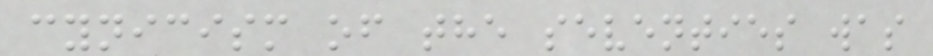cynicism of the seventies was
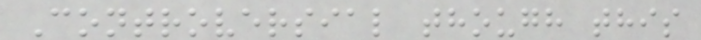Controversial though this
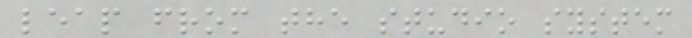leap from the studio system
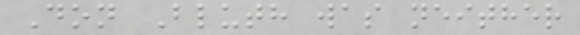Don Bluth was neither
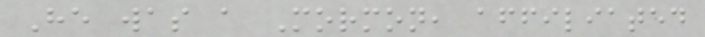He was a Mormon, affiliated
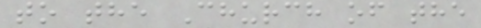to the Church of the
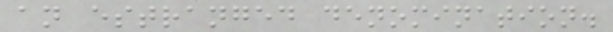an estranged denomination.
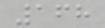168
